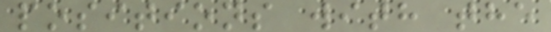positions with the
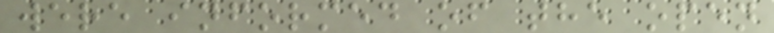were informed of the open
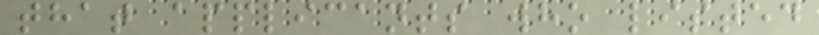that applicants who listed
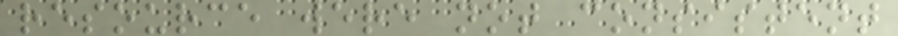resource were not consistent
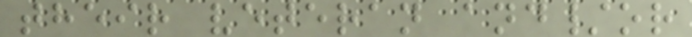their veteran and/or
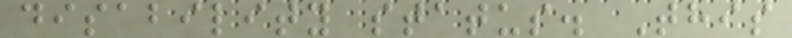disability status. This
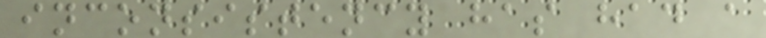inconsistency has had a
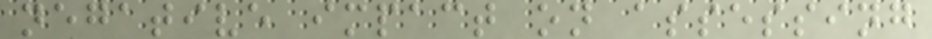negative impact on assessing
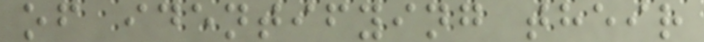of identifying their
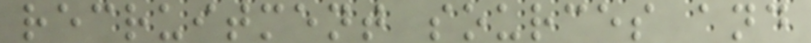recruitment sources and
